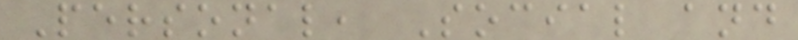Personal, Social and
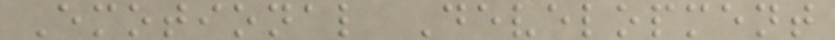Emotional Development
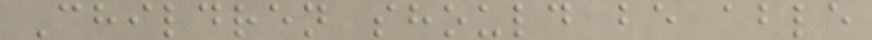Children should be able
